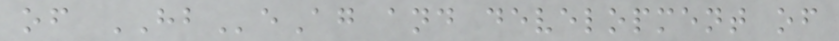of HBeAg and development of
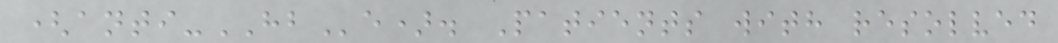(anti-HBe). Patients with resolved
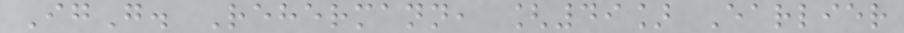IgG. Rehermann, [49] Earlier
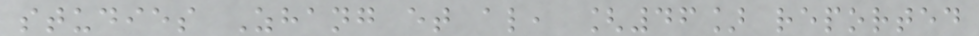studies Zhang et al, [46] reported
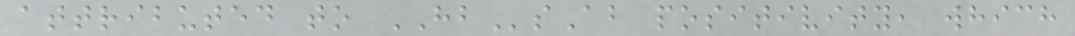attributed to HBsAb positivity, which
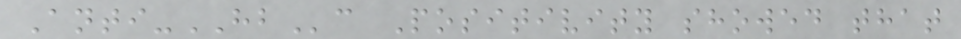Anti-HBc Positivity showed that
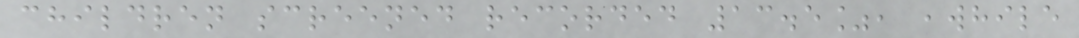children screened recorded 13.5%, ,while
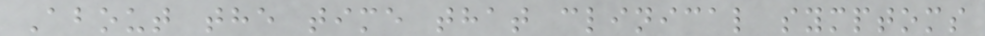About the time that clinical symptoms
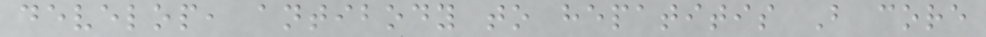develop, antibody to hepatitis B core
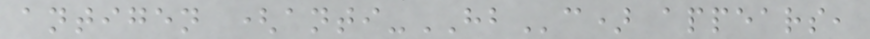antigen (anti-HBc) appears,
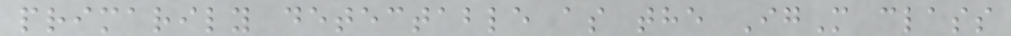primarily detectable as the IgM class
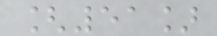[51]
